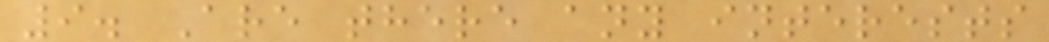9. Are there any interests
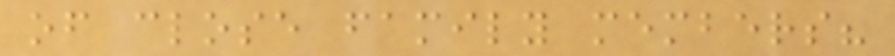of close family members?
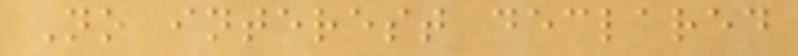No interest declared
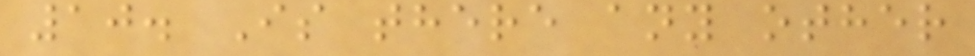10. Is there any other
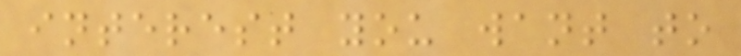interest you want to
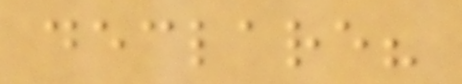declare?
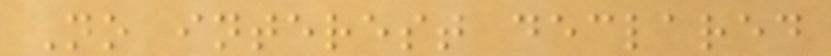No interest declared
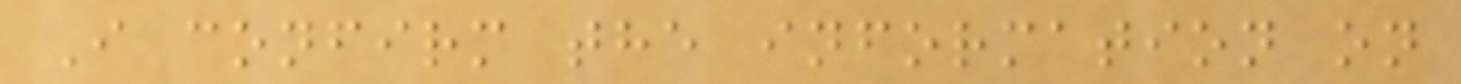I confirm the information on
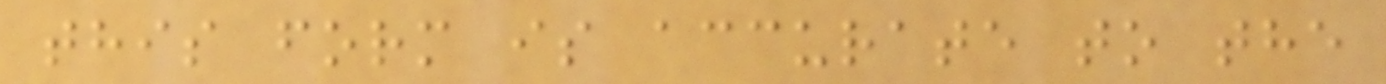this form is accurate to the
